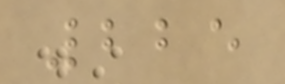225
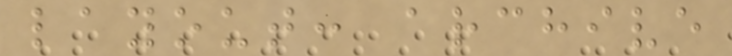layout: archive
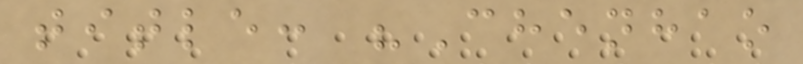title: "Chenhao
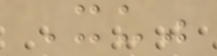Xu"
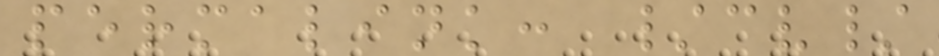permalink: /cv/
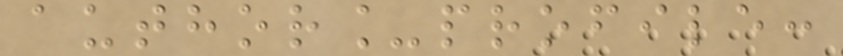author_profile:
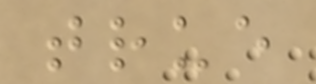true
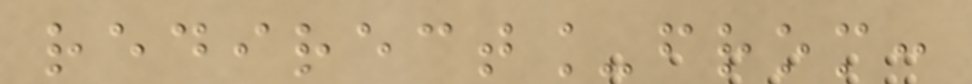redirect_from:
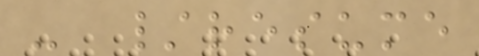- /resume
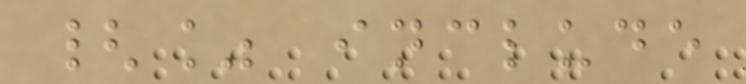{% include
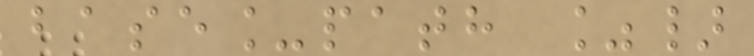base_path %}
